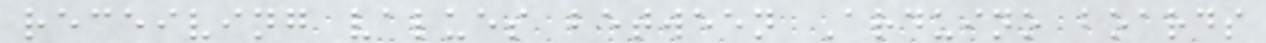receiving values between Arduino boards
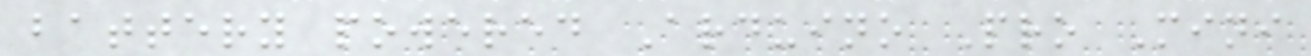battery powered Arduino Pro Mini
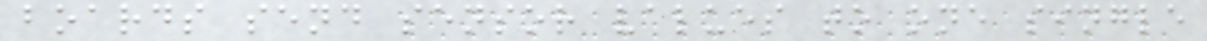boards send sensor values to one single
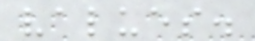values.
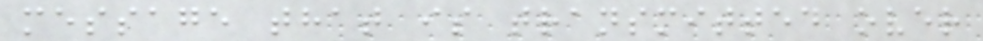message that is transmitted over
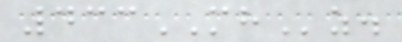433MHz.
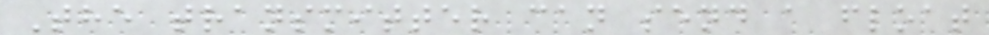The transmitter can send a float
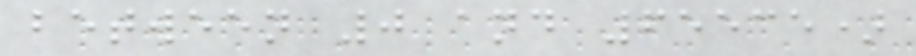between 0 and 65535)
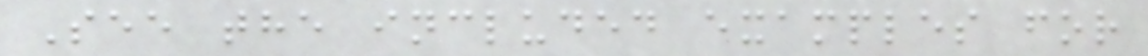See the included examples for
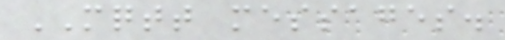MQTT messages.
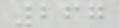267
